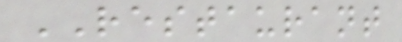RESTAURANT
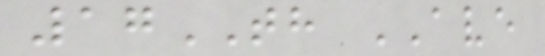17TH AVE
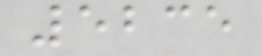5235
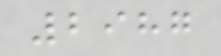2987
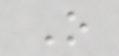O
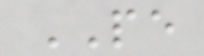PE
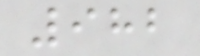982
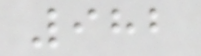982
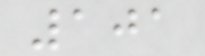101
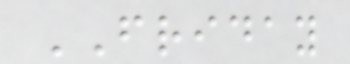FRIDAY
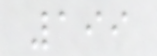199
